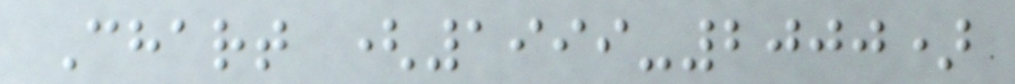Chart (1999-2000)
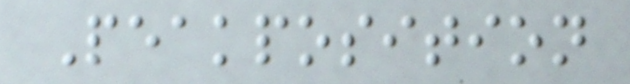Peakposition
